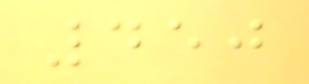450
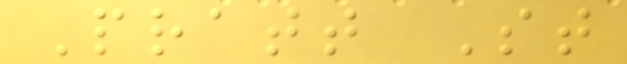Pratt St
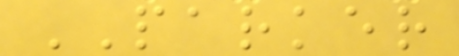PARKER
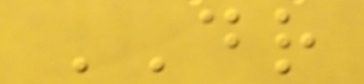DR
